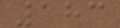183
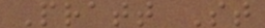Pratt St
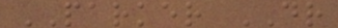PARKER DR
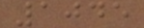1045
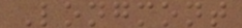Longmont
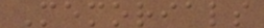Memorials
